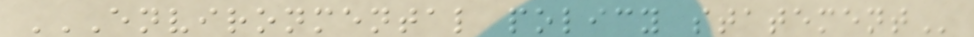ENVIRONMENTAL POLICY STATEMENT
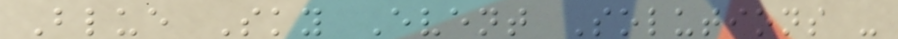Blue Sky Event Solutions -
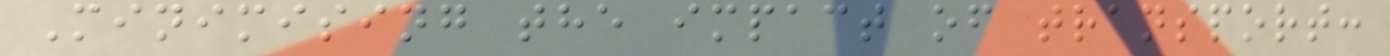Minimising the impact of transport:
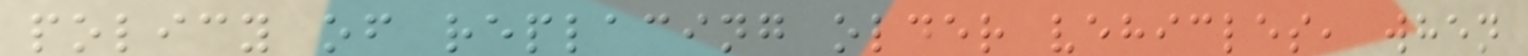policy of replacing older vehicles, when
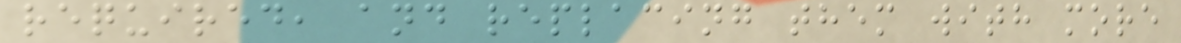required, and replacing them with more
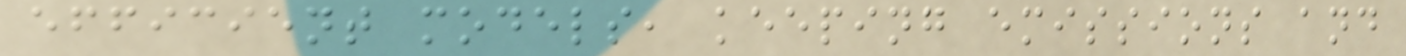efficient models, keeping emissions and
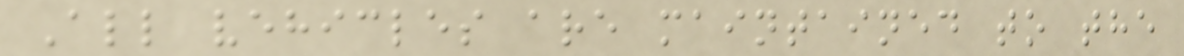All vehicles are maintained to the
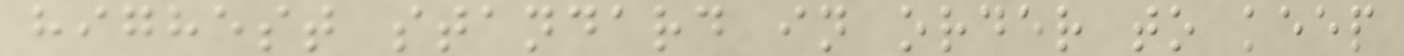highest standard in order to keep
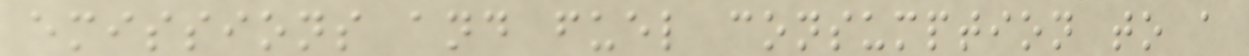emissions and fuel consumption to a
